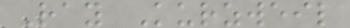Ray Kurzweil
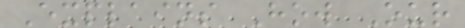Explains How Our
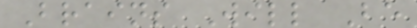Brains Will Be
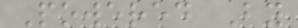Powered By
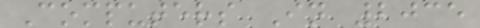Computers In 2035
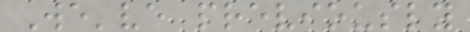We've previously
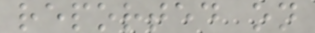reported on
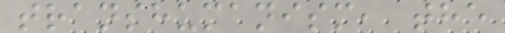transhumanism, the
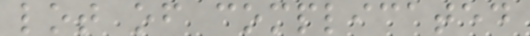lot of complicated
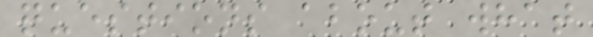questions about what
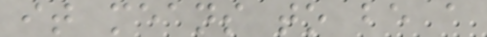it means to be a
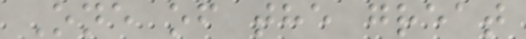One of the great
